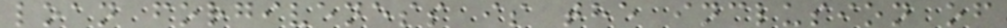loan forgiveness is the inclusion of
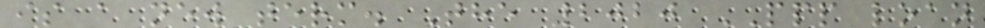is a new term. The 2020 PPP loan
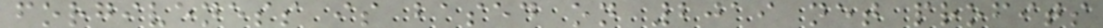forgiveness is based on 2019 net profits
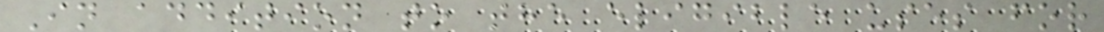In addition to the eligible uses for
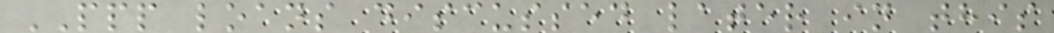PPP loans discussed later in this
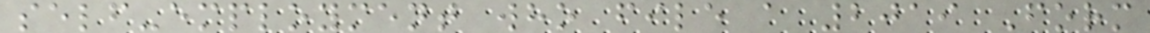self-employment who file a 2019 Form
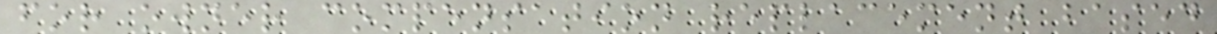for owner compensation replacement based
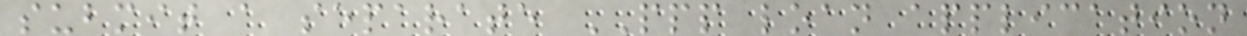submit a separate PPP loan application
